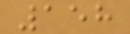158
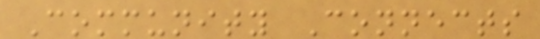Community Connects
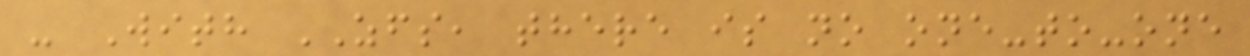- With ZFS, there is no one-to-one
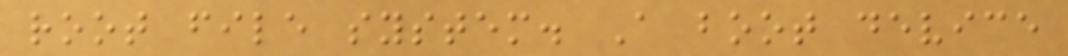root file system. A boot device
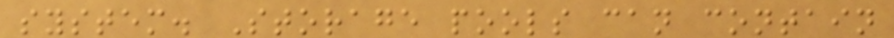system. Storage pools can contain
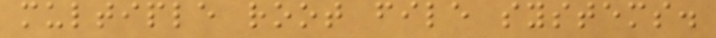multiple root file systems.
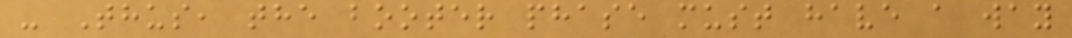- Thus, the booter phase must have a way
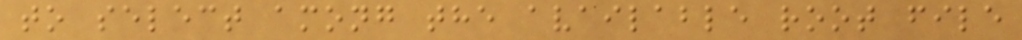to select among the available root file
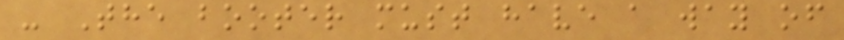- The booter must have a way of
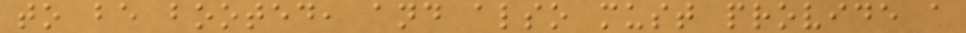to be booted, and also must provide a
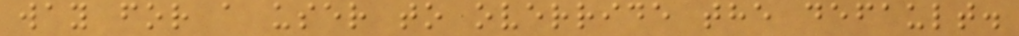way for a user to override the default.
